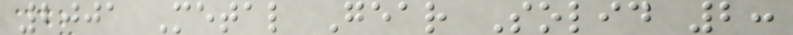2001 Metal Gear Solid 2:
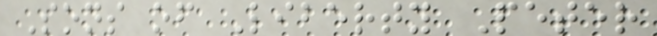Sons of Liberty Peter
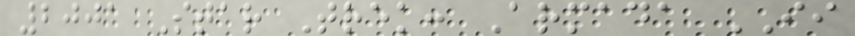2001 Star Trek: Armada II
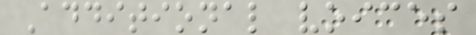Additional voices
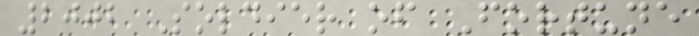2002 Soldier of Fortune
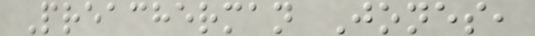Preacherman Jones,
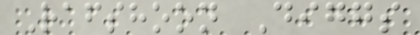Rafshoon Diggs
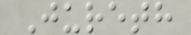Jureth
